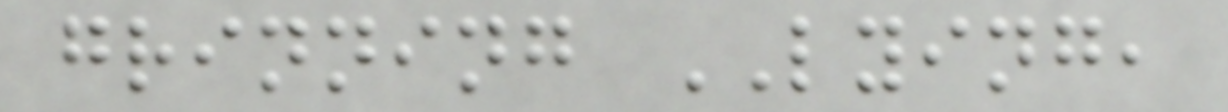grinning LYING,
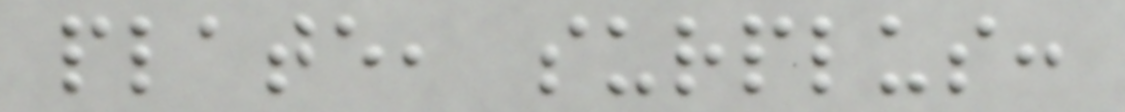plate, surplus:
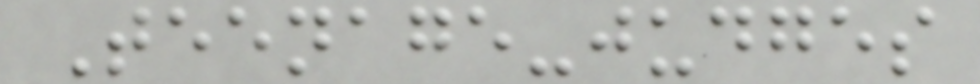Teenage-judges
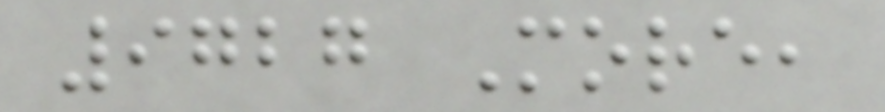9727 More,
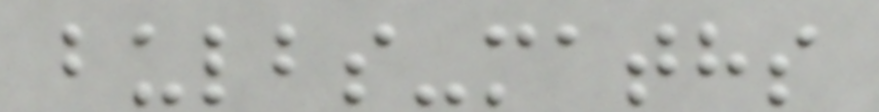bulbs-maths
